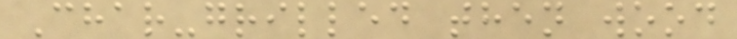Char-grilled then wood
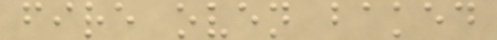fire oven baked
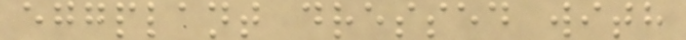eggplant dressed with
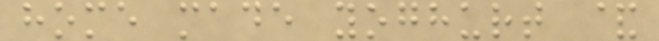home made yoghurt &
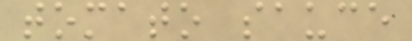tomato sauce
